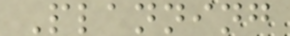Planning
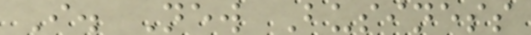I. New Business
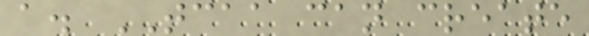a. TCAA can create
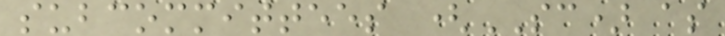subcommittees (SC) as
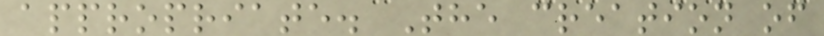appropriate. The creation of
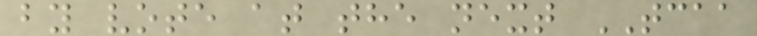by vote at the next TCAA
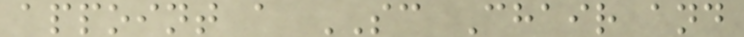appoint a SC Chair and
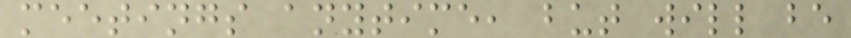meetings anytime, but will be
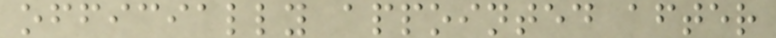officially appointed after
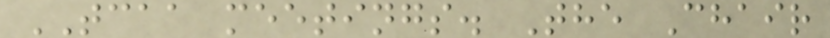TCAA meetings. The Chair
